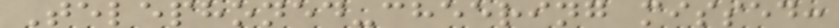Telephoned-cheering missed:
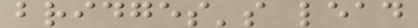bridges's lead
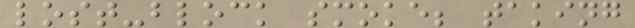lost-block smoke; taking
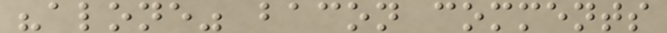"alone" bacon comments
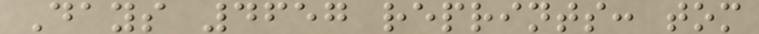Days 4657 reprints: tom
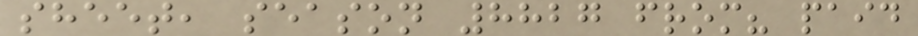sheet, season 8827 from? paid
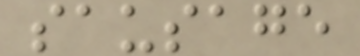sausage
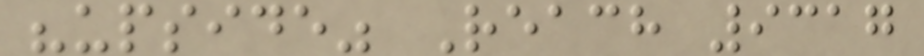"upside" Reach 9317
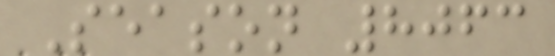Season 8063
